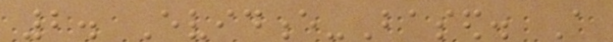2. Evidence-Based. A
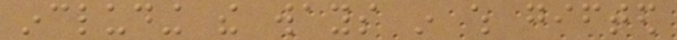including the ways in which gifted
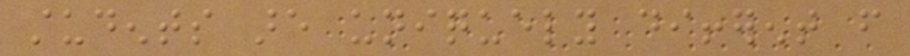students are uniquely different from
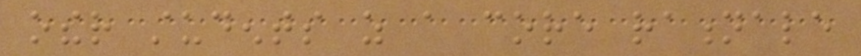other students as a core rationale
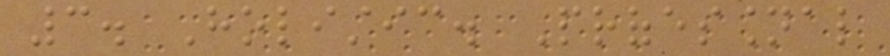3. Holistic. Professional
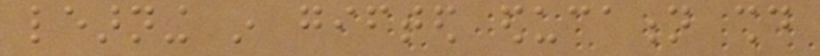learning in gifted education should
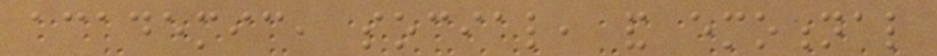academic, social, and emotional
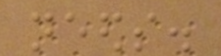needs.
